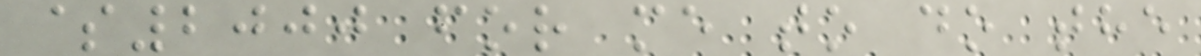$2000 for me to do the
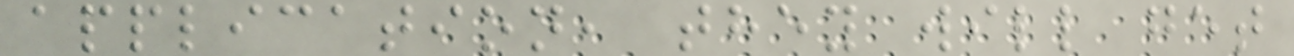application, they will get
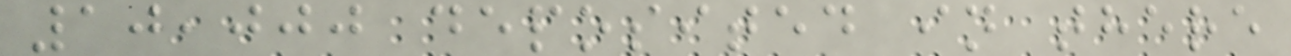10,000 deposited in there
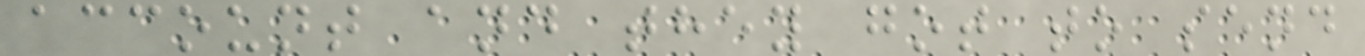account and they got to send
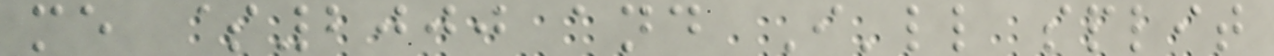me $2000 and I'll split
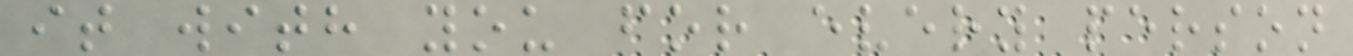it with you for every person
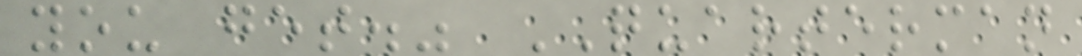you get." QUARTERMAN
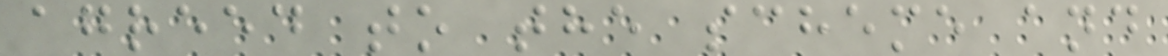agreed to the scheme and
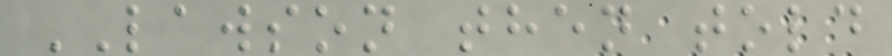LAWSON then told
